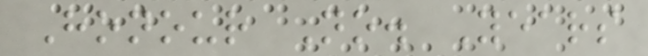Honour No. Years
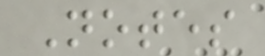Notes
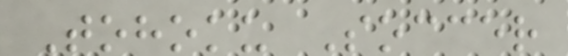Tohoku Soccer
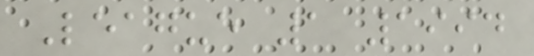League 1 1994
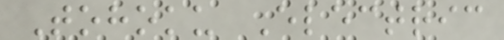Tohoku Electric
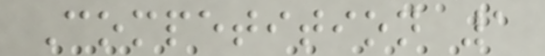Competition 1
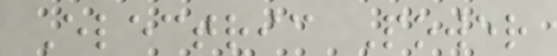Electric Power
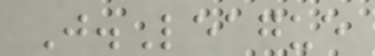J.League
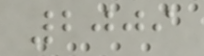2009
